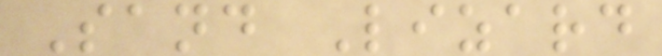Sand Lizard
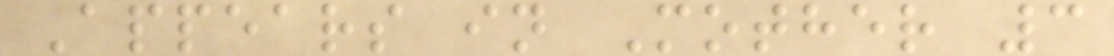Appears in Mother 3
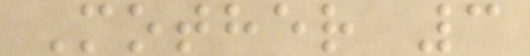Mother 3
